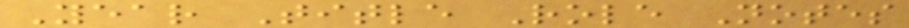Year Title Role Notes
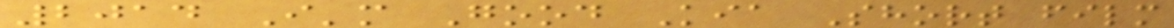2014 I'm Good Kia Short film
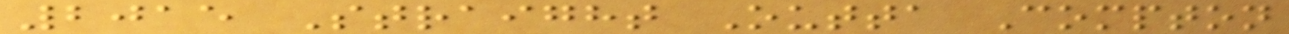2015 Straight Outta Compton
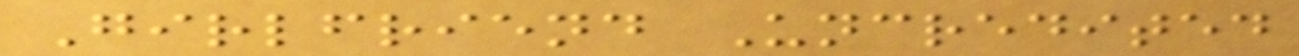Girlfriend Uncredited
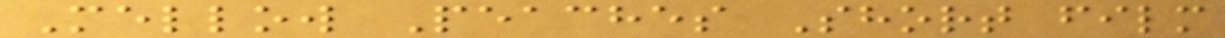Mellow Peaches Short film
